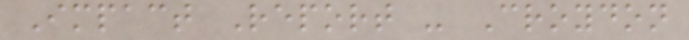Impact Report - Croydon
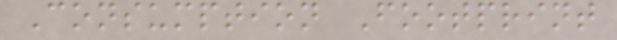Consumption Footprint
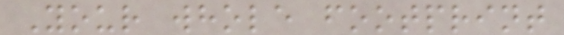Your whole footprint
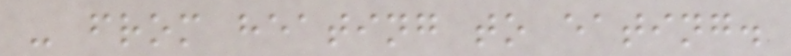- from heating to eating.
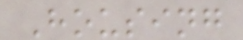Housing
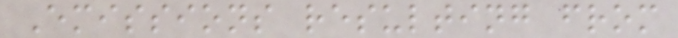Emissions resulting from
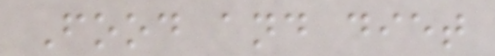Food and diet
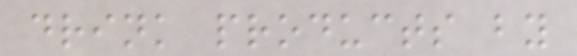drink products by
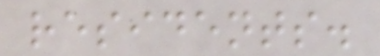residents.
